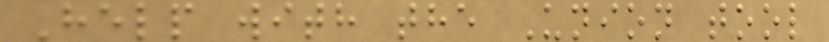Help with the Union tool
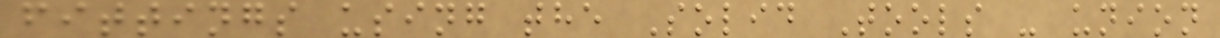fittings using the Solid Tools - union
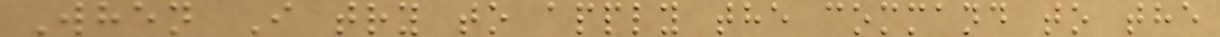When I try to apply the command to the
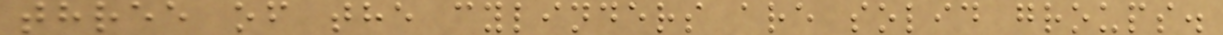three of the cylinders are solid groups.
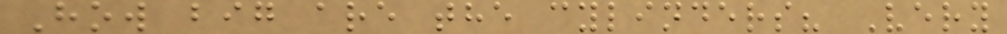How big are the cylinders? Very
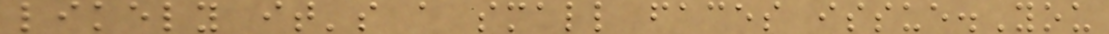likely it's a small faces issue.You
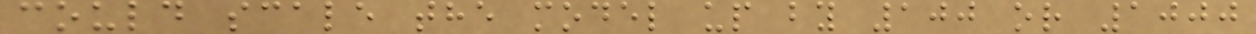could scale the model up by 100 or 1000
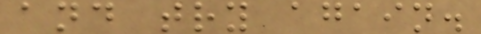and try again.
